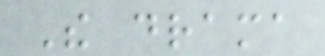The drama
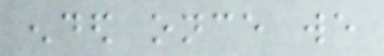ended once we
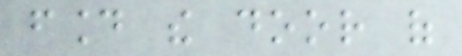found the door of
